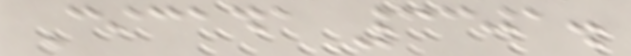Cicada 3301.
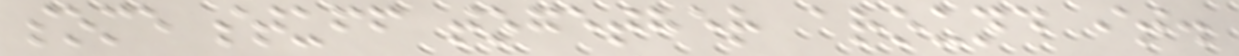some stuff together around it.
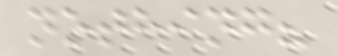nothing?
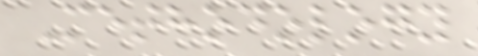Methodology
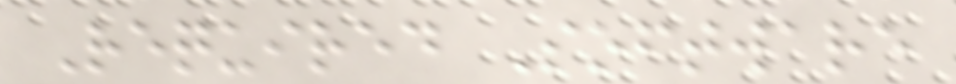Required Software
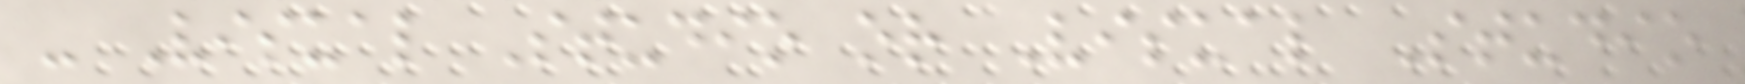- Visual Studio or Visual Studio
